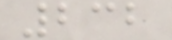232
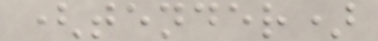(tender)
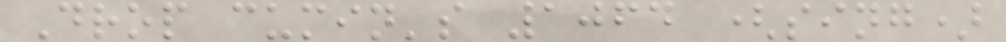Drop cumin's 1064 (sing)
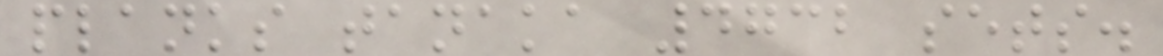planks tanaka 4732 sets.
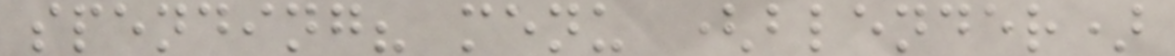spending? menu (blender)
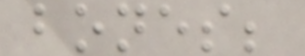bones;
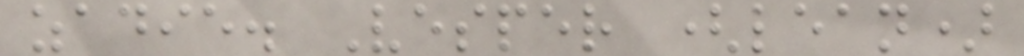zadie. Vesper (lean)
